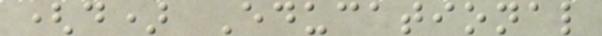(d) Educational
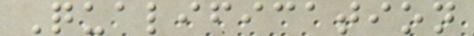Qualification
